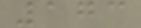173
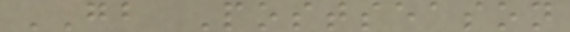GB Postseason
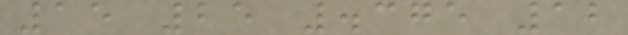15 25 .375 12
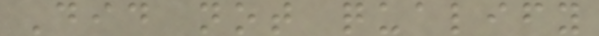Did not qualify
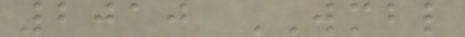2010 WMBL
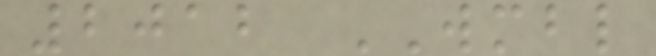2012 WMBL
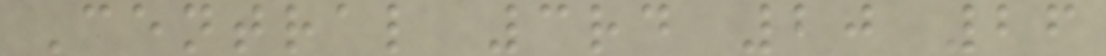Central 3rd 20 26
